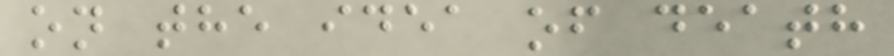on the idea of death
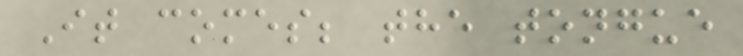It comes; the tongue
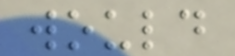would
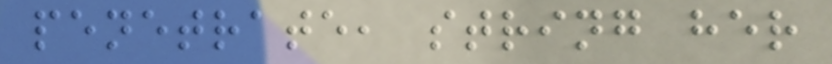penetrate, string her
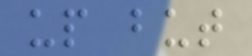up but
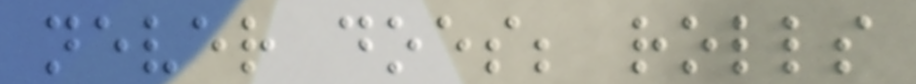never does; rolls
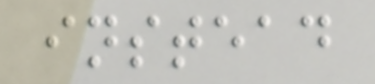instead
